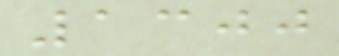1300
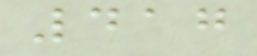417
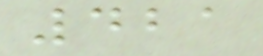421
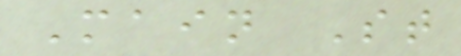Main St
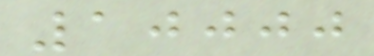10000
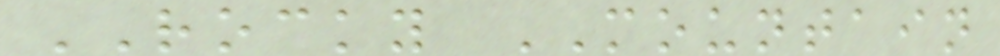ROCKY MOUNTAIN
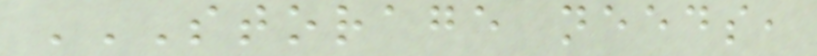STORAGE NEEDS,
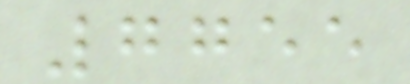7755
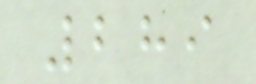289
